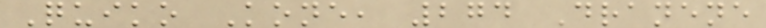Quiko Kone, 274 Dranene
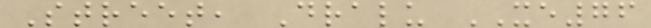Street, Dralu XE76
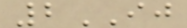2IJ
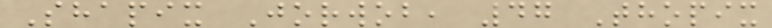Shapix Jorwob, 47 Thopix
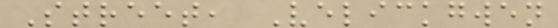Street, Velickgwen
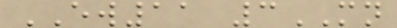EW11 3MN
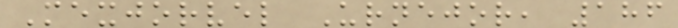Mexjorvel Urnejor, 186
